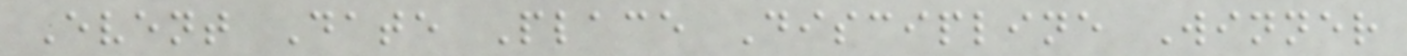Event Date Place Discipline Winner
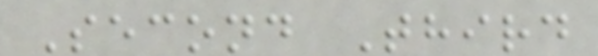Second Third
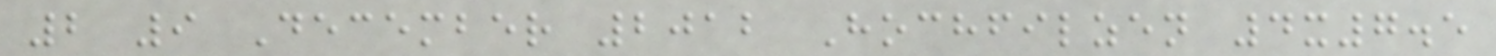2 9 December 2012 Hochfilzen 4x7.5
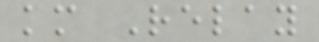km Relay
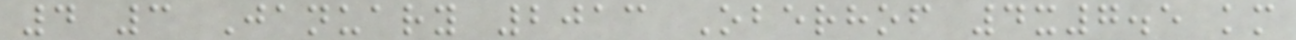4 3 January 2013 Oberhof 4x7.5 km
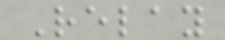Relay
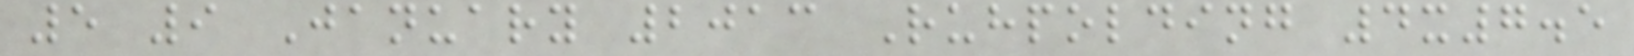5 9 January 2013 Ruhpolding 4x7.5
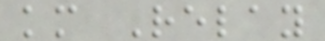km Relay
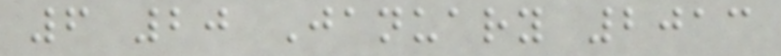6 20 January 2013
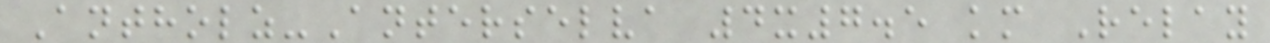Antholz-Anterselva 4x7.5 km Relay
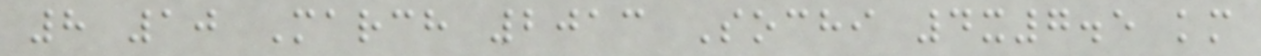8 10 March 2013 Sochi 4x7.5 km
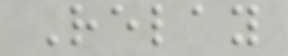Relay
